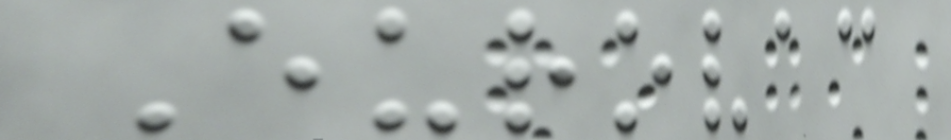Eurovac
